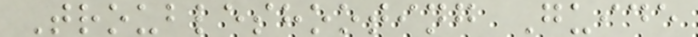Troubleshooting Guide
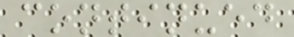continued
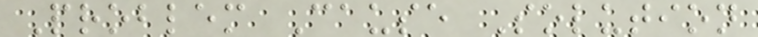Problem Cause Solution
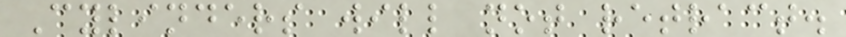Cylinders will not retract.
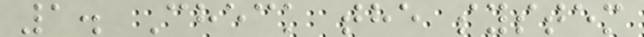1. Check the system
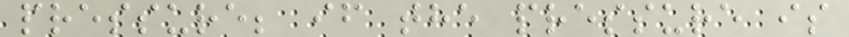pressure; if the pressure is
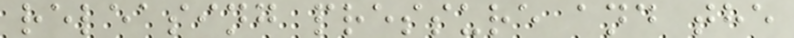releasing pressure and the
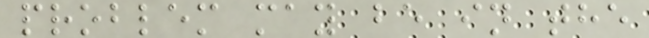problem may be in the
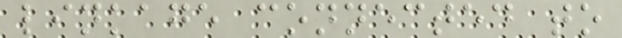linkage connected to
